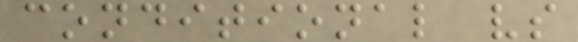conditional vs
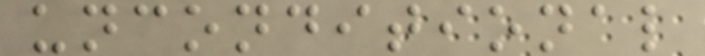unconditional
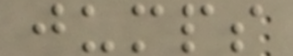jumps
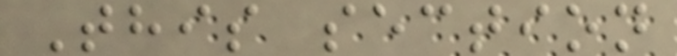This section
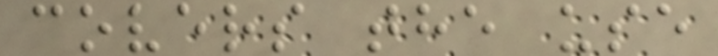covers the use
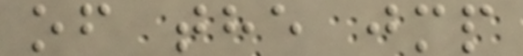of the jmp
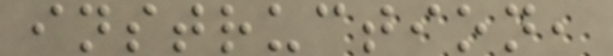instruction,
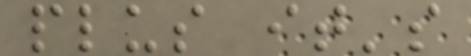plus it's
